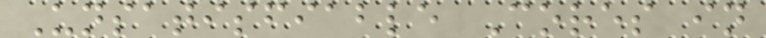Unsatisfiable Cores in
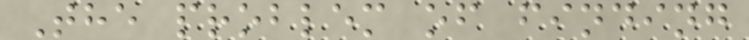The problem of finding
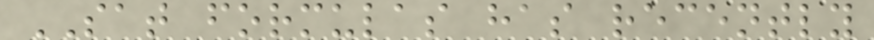SAT formulas has recently
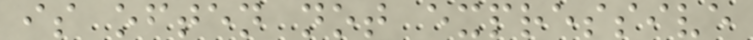is often not expressive
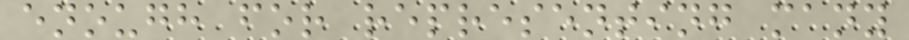enough for representing many
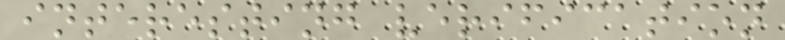interesting verification
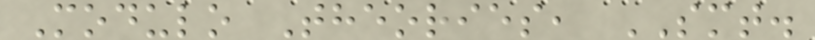Modulo Theories, SMT.
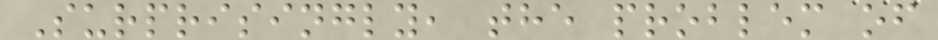Surprisingly, the problem of
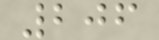206
